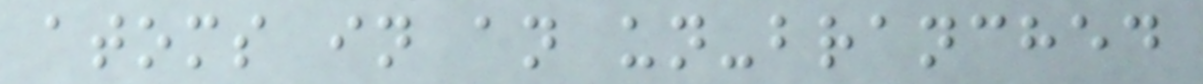atoms in an un-branched
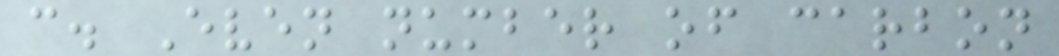c. Even number of carbon
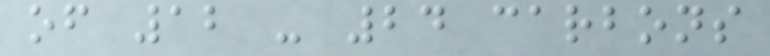of 12 - 24 carbons
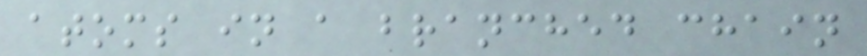atoms in a branched chain
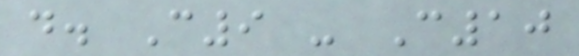d. C9 - C10
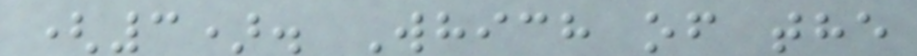(3). Which of the
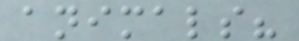animals?
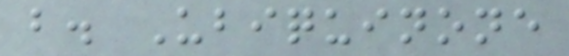b. Ubiquinone
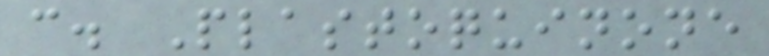c. Plastoquinone
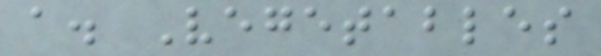a. Vegetables
